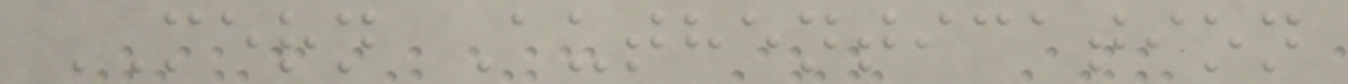MERN Authentication
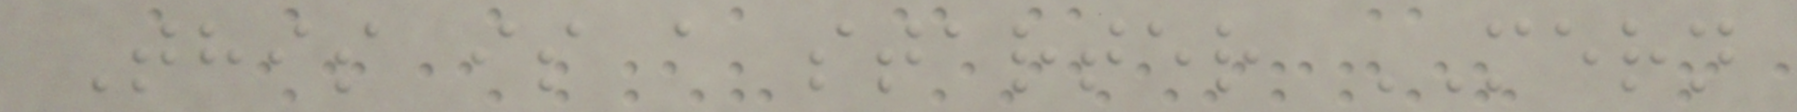This is a starter MERN
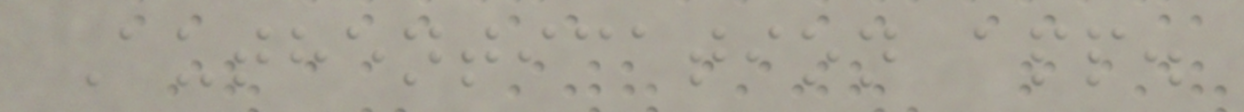Authentication app.
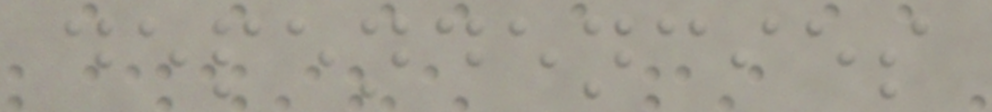dependencies
